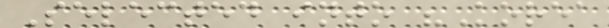Selected into "Korea
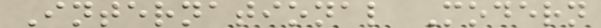International Modern
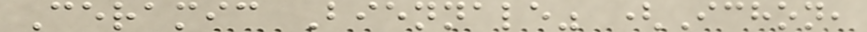Ceramic Biennale" (Ichon,
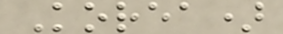Korea)
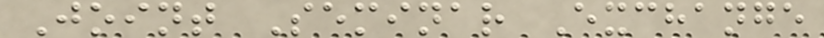Joint Seminar Exchange
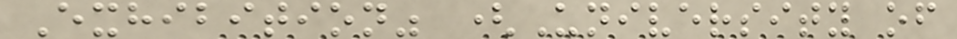Exhibition" (University of
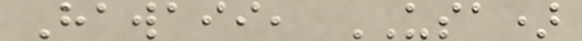Hawaii, USA)
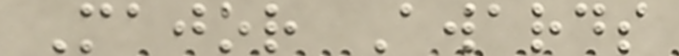Major Awards
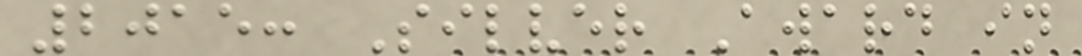2015: Silver Award in
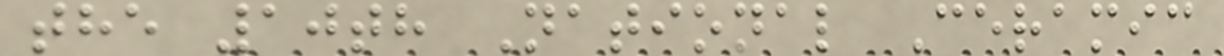the 10th National Ceramic
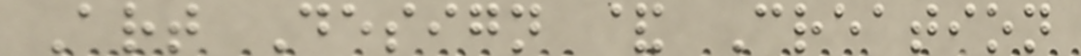Art Design & Creation
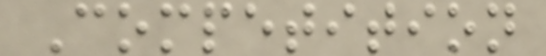Competition
